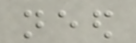need
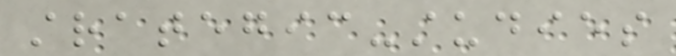strategic-studies
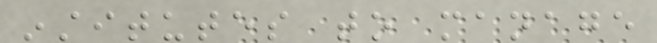institutes to manage
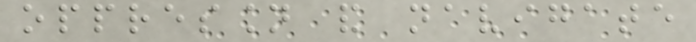oppression and navigate
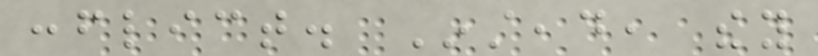conflict. Instead, they
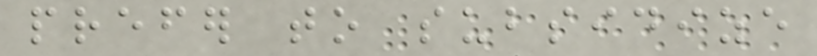prefer to subsidize
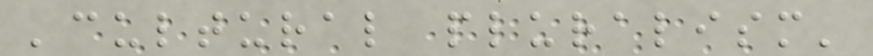'cultural pluralism'
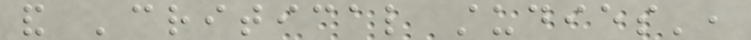and 'critical studies',
